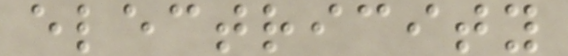electricity
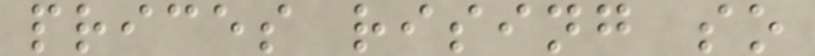prices rising so
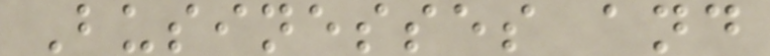Businesses and
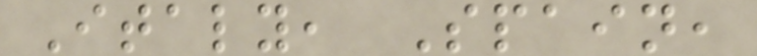Italy, Spain,
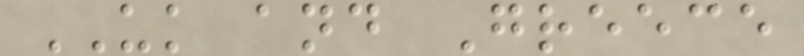UK and Greece
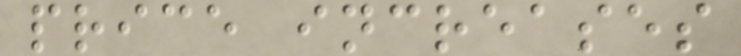price increases
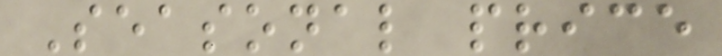Seasonal price
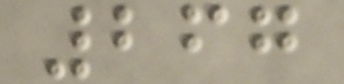267
